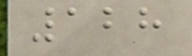128
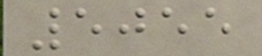5055
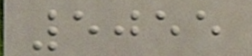5055
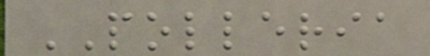POLLERIA
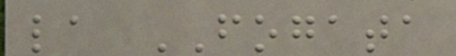la FOGATA
